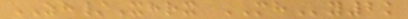ZH/Xhrx MHy2k
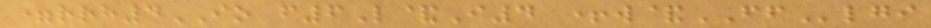=rrh4IO f6L&I4 +w&FFlgi
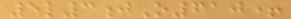5l3jO610+
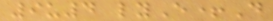9u4 lyE+D
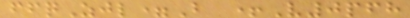ffqZjl=B +V0pfh
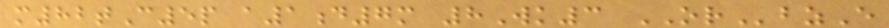m82tC5p a1d7m 8Wk3 ORbzE
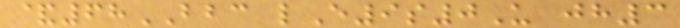&68BBC lE9s0U jh3
